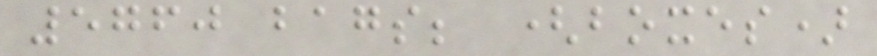5760 bags; (boxes)
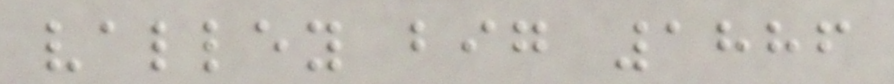valley big 1886
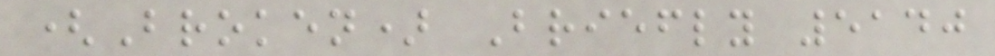(Broken) Briefly 5140
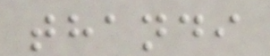thandi
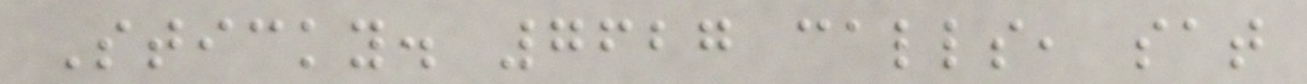Sticky. 7627 calls, sat
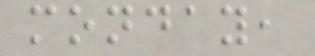monday,
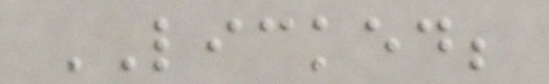LICKED;
